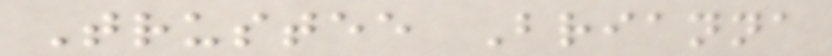Trustee Brianna
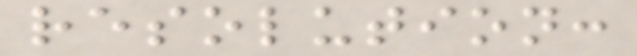resolution:
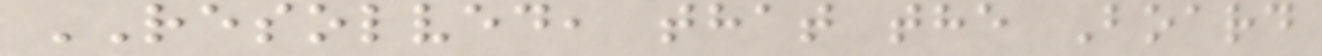RESOLVED, that the Board
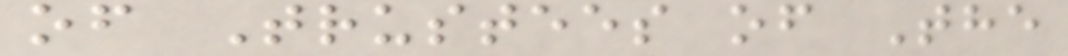of Trustees of The
